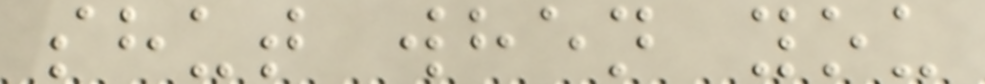shut when you
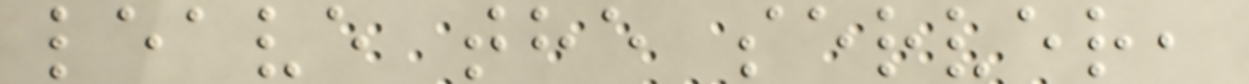leave the server,
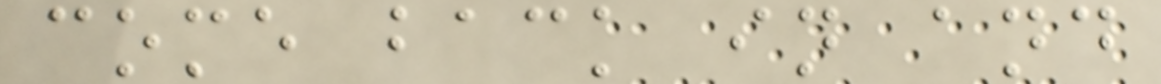come back in and
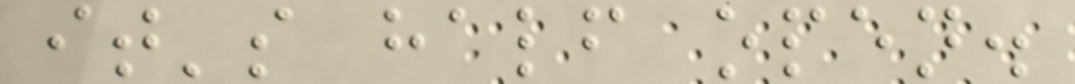it's half open.
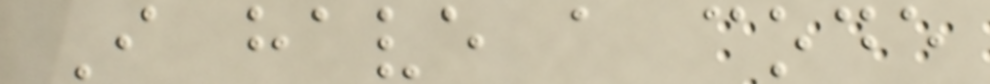I have a code
